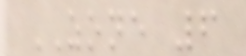ZONE 6
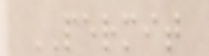PERMIT
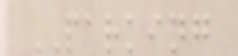PARKING
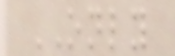ONLY
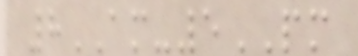8AM-5PM
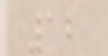12
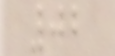02
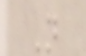N
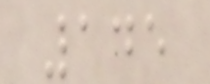145
